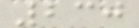230
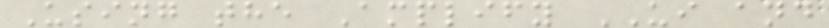Using the Amplify UI and
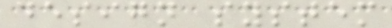design system
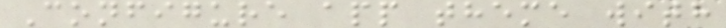Configure app theme with
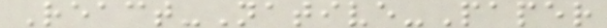React-Native-Paper
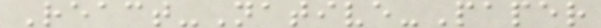React-Native-Paper
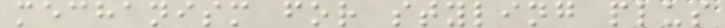mechanism for styling plus
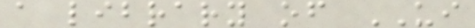a library of UI
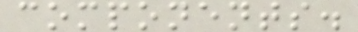components.
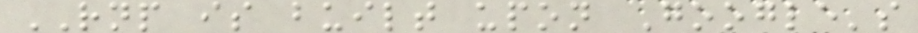RNP is built upon Google's
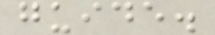guide.
